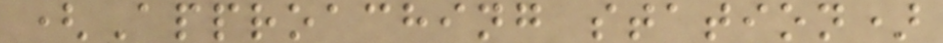(Approaching station)
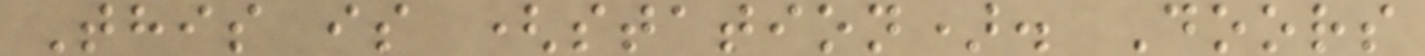This is (station). Doors
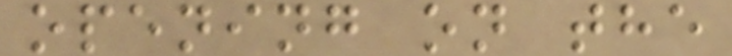opening on the
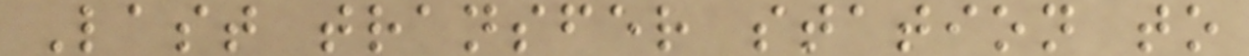Last transfer station to
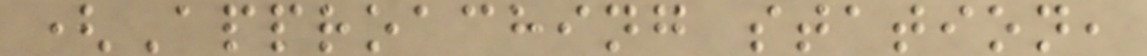(Approaching station,
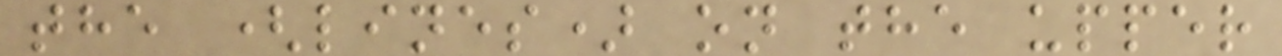the (lines) on the upper
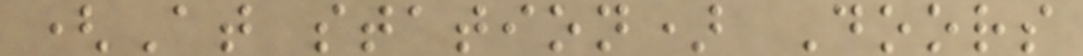(At station) Doors
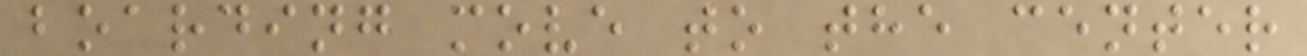boarding move to the center
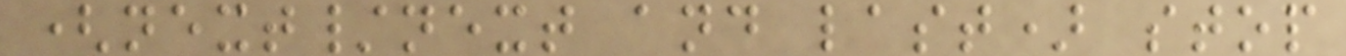(next/next and last) stop
